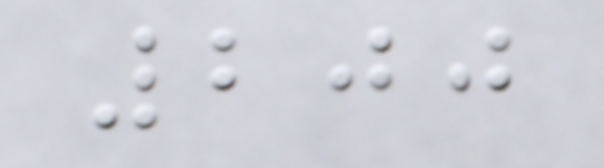200
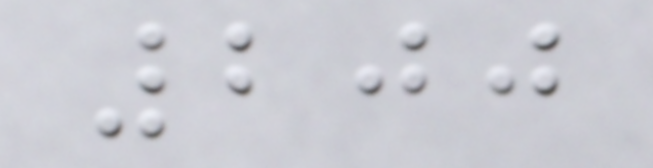200
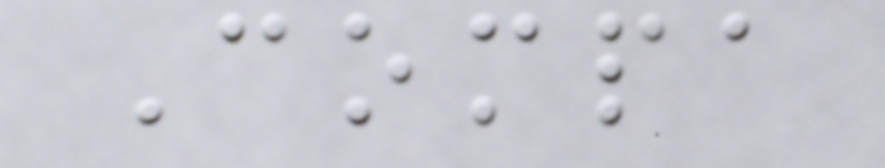Compa
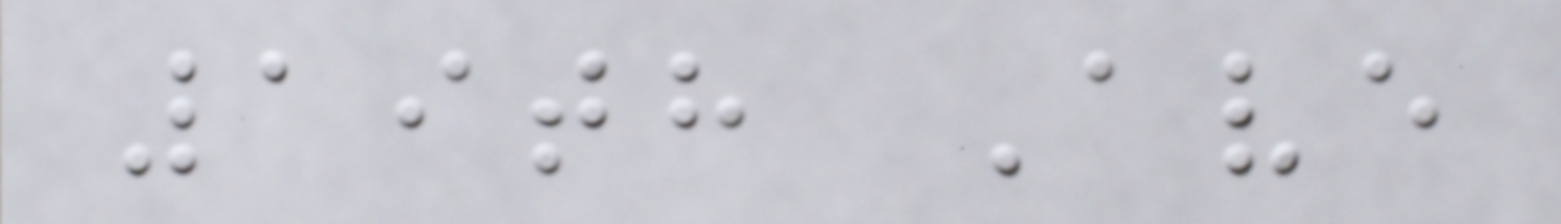19th Ave
